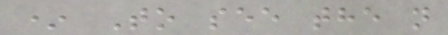* To see the n
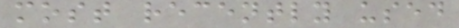most recently used
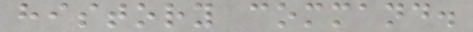history command.
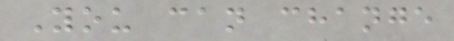You can change
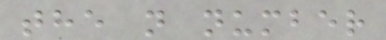the n number
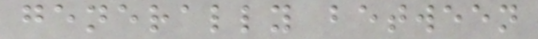generally between
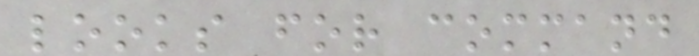looks for command
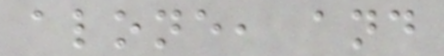alone, and
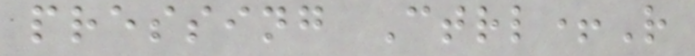pressing Ctrl+R
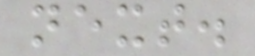next.
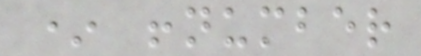* !number
